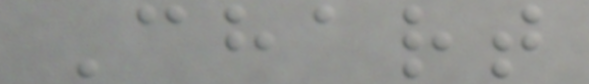Chart
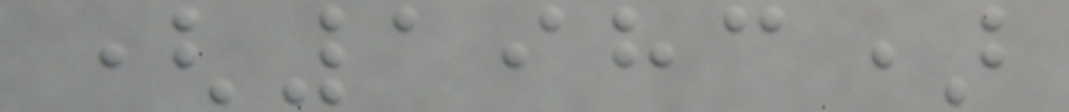(1983)
